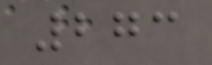273
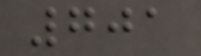701
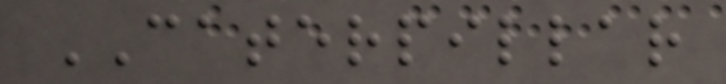CATERPILLAR
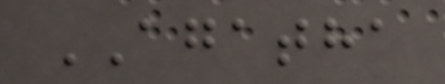AGATHA
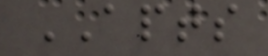APTS
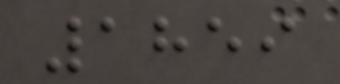1859
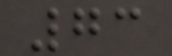73
